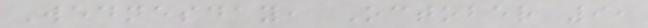Wednesday, October 9,
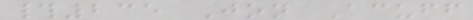#235 Jon Acuff
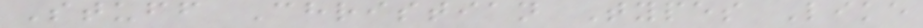Stuff Christian Types Like
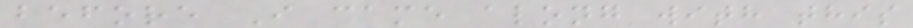before I came along with this
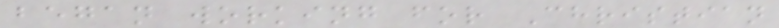began working for Christian
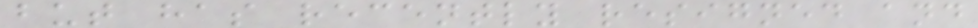but has recently resigned and
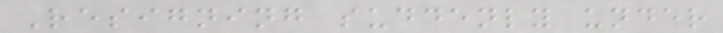Resigning suddenly under
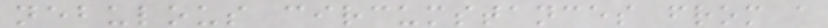nebulous circumstances from a
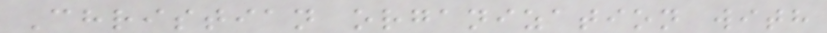Christian organization with
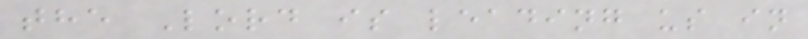the Lord is leading us in
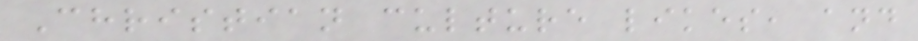Christian culture likes, and
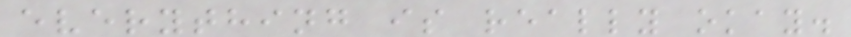everything is really okay.
